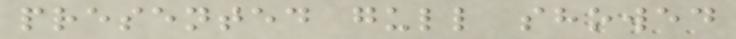presented gull showed
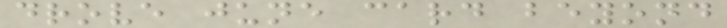drove june card beyond
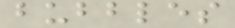bubbles
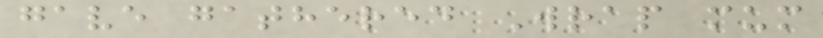gave gathered Wrap mum
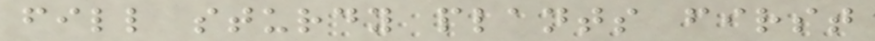fill sturdy plants first
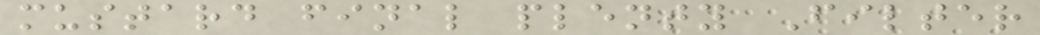mustard final plenty Filter
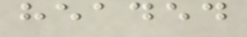headed
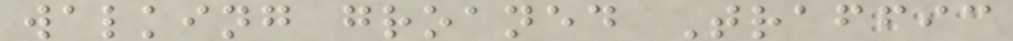walking groaned Traffic
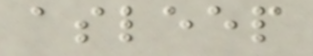asleep
